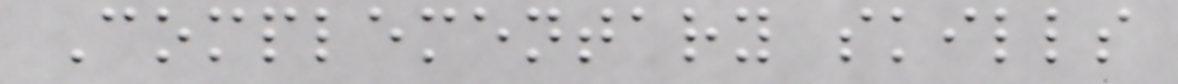Complementary skills
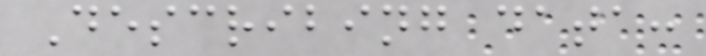Describing data:
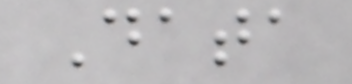Data
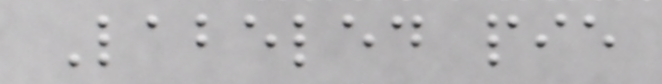Labeled pie
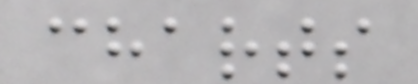charts
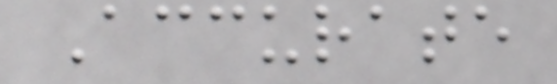Accurate
